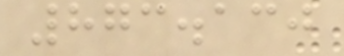873.130
